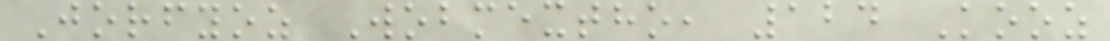Jorfyoz Wobmextho, 124 Kooz
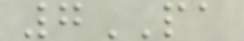7PA
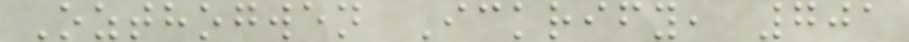Ozthogwen Ickrify, 701
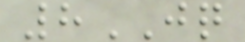8JQ
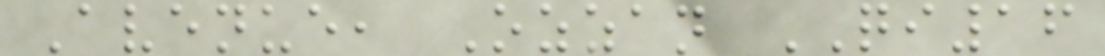Avenue, Ozzan QI16
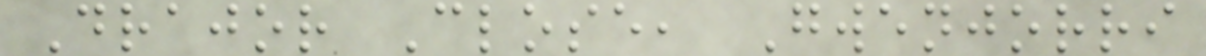Drajor Close, Gwenjorri
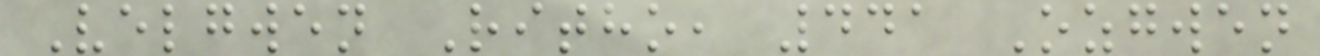Velgwen Ritho, 441 Ozgwen
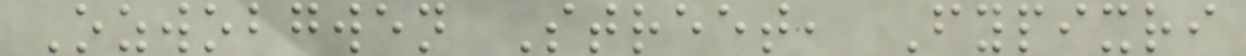Ozwobgwen Street, Fypixri
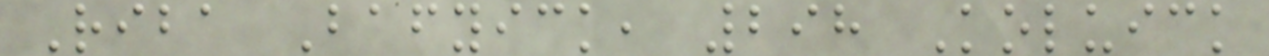Riba Bafyick, 298 Koluick
